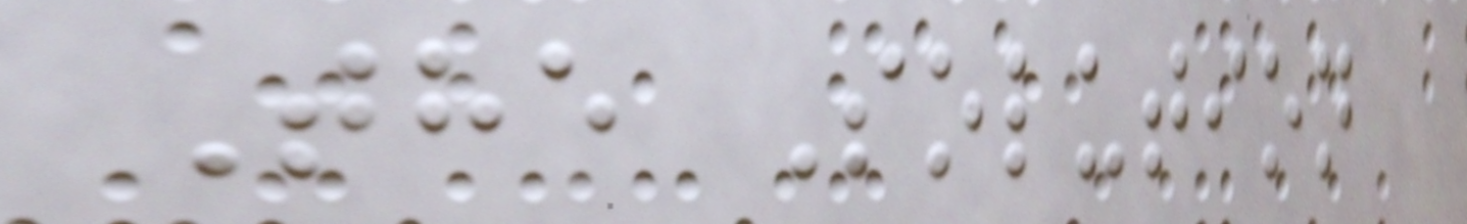The Solution
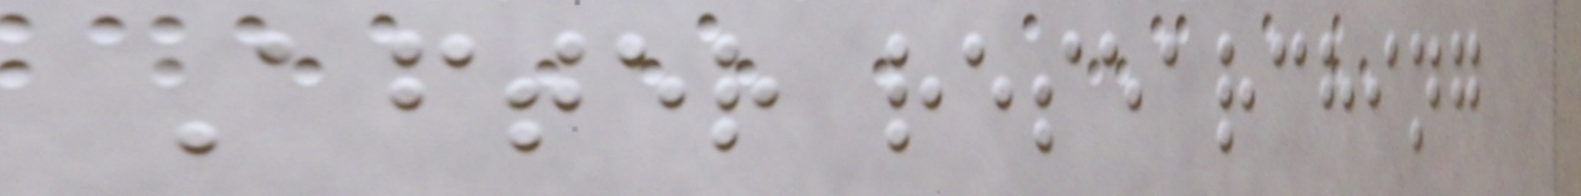After researching
